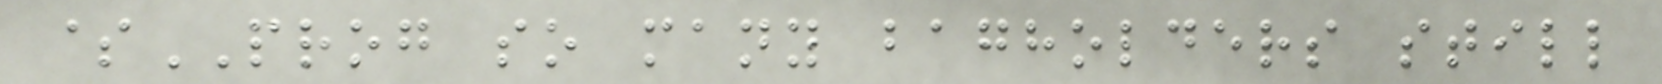$PROG so many bagholders still
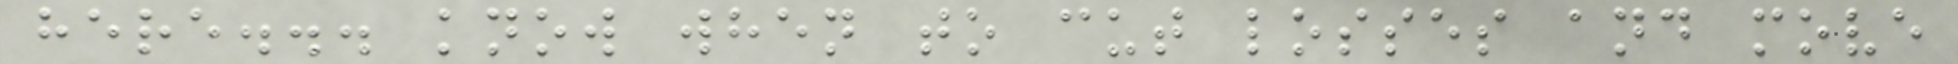here... know when to cut losses and move
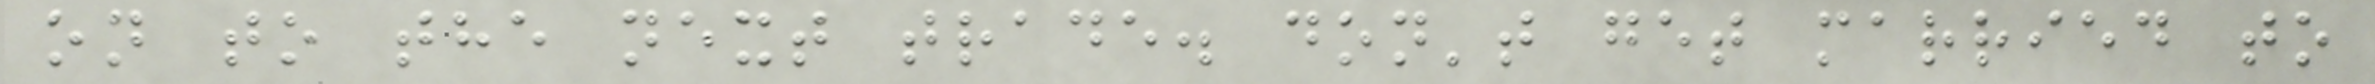on to the next trade. don't get married to
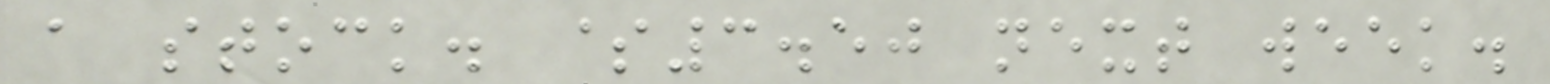a stock. $3.50 next week.
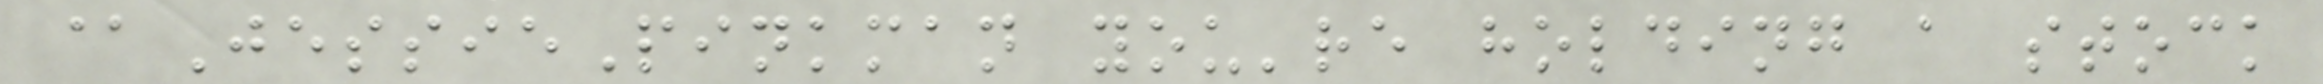@JessiePinkman you're holding a stock
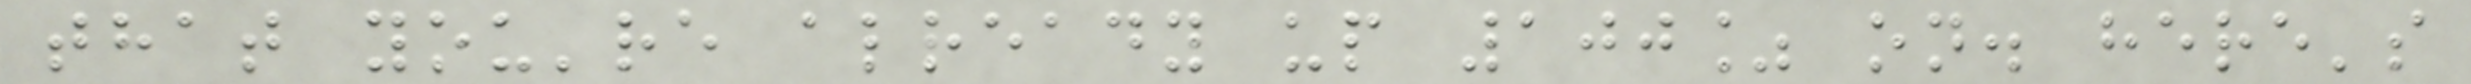that you're already up 100% on. here's
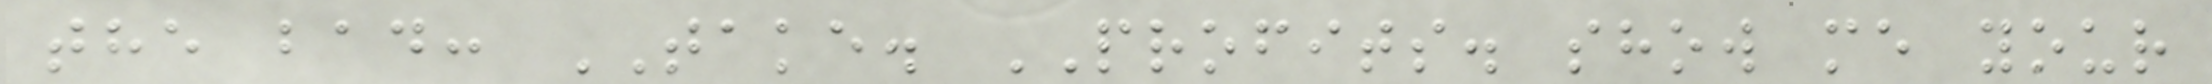the bad: TAKE. PROFITS. show me your
